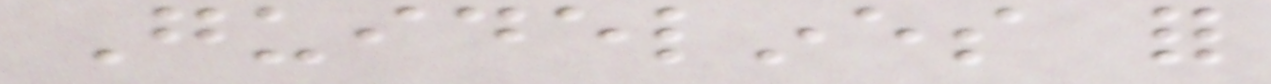Guidelines for
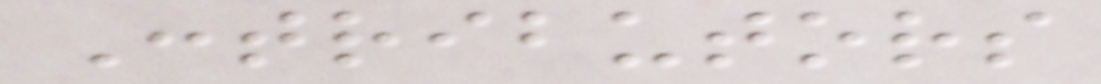Contributors
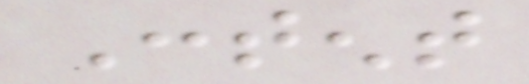Content
